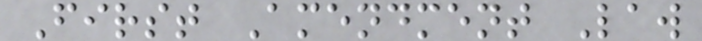First Amendment Law
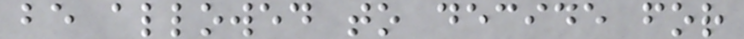be allowed to decide for
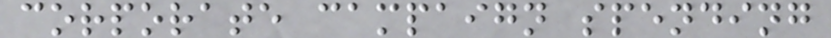corporate campaign spending
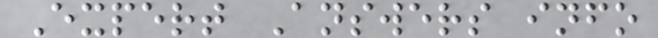Expert Answers info
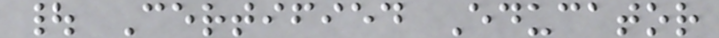| Certified Educator
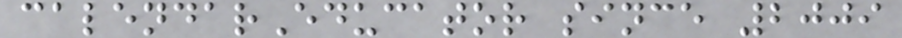calendarEducator since 2009
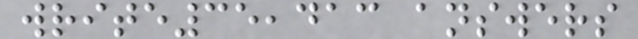write35,413 answers
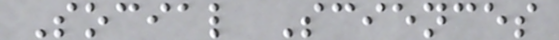Social Sciences
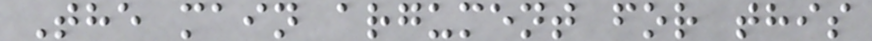The main argument for this
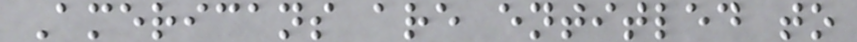Americans are entitled to
